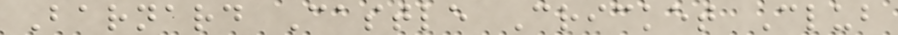Barnard Castle Cricket Club
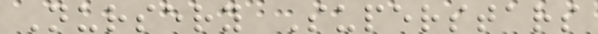Nursery Superstars
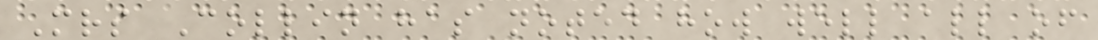Mrs Collin has noted how well all of
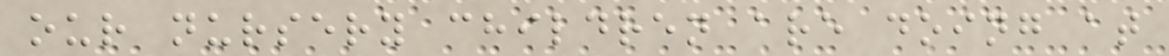our nursery children are doing at
